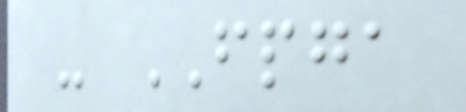- FPGA
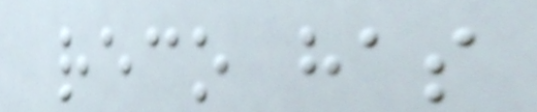reco has
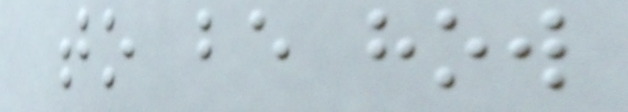to be how
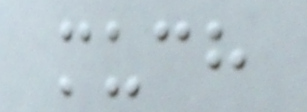much
